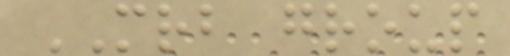MRB group
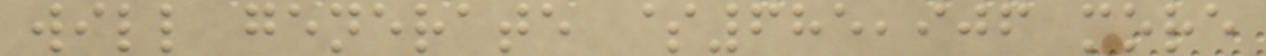will generate $685,906 more
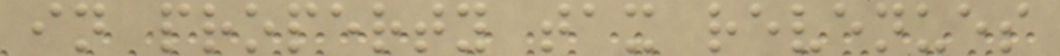in property tax revenues
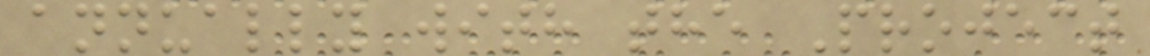annually with the Project
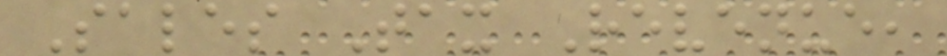Sales Tax Revenue,
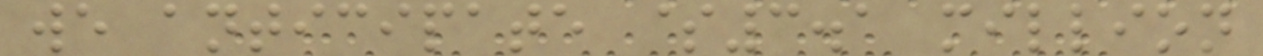we anticipate $3.1 million
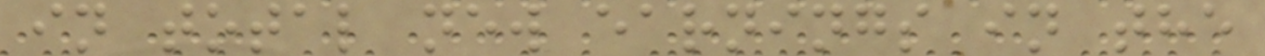in total new earnings in the
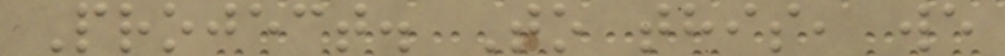Project. To this, we
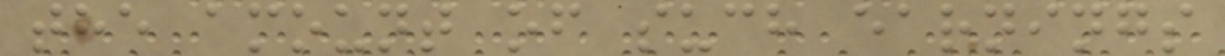the amount of such earnings
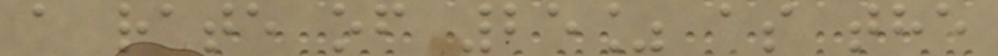a rate of 25% as the
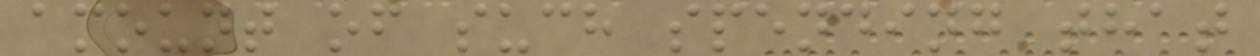amount of such spending that
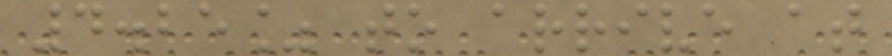4.25% to arrive at
